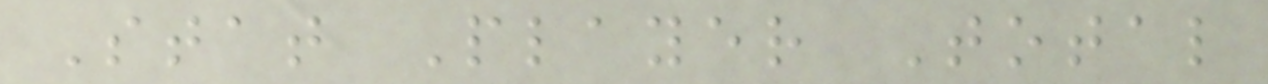Stat Player Total
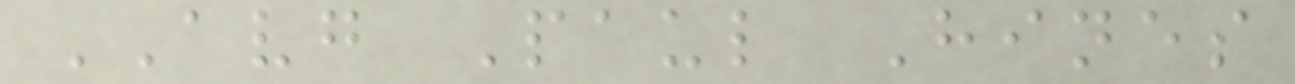AVG Paul Hines
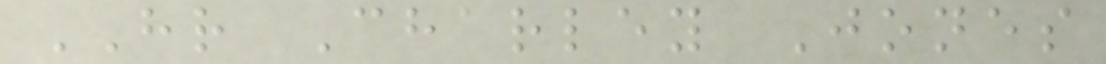HR Charley Jones
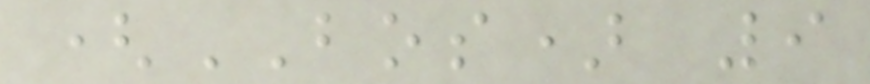(BOS) 9
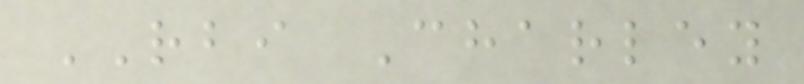RBI Charley
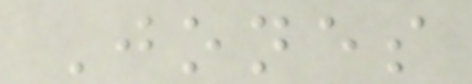Jones
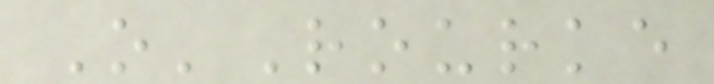O'Rourke
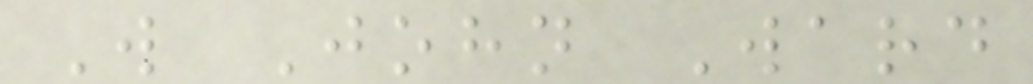W John Ward
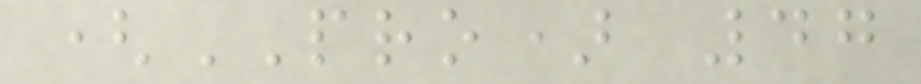(PRO) 47
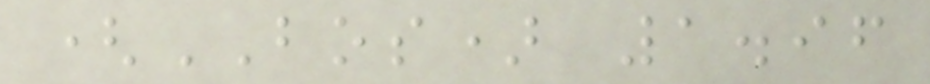(BOS) 1.96
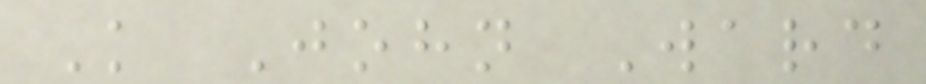K John Ward
